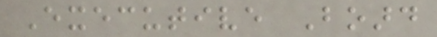Executive Board
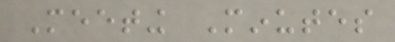Meeting Minutes
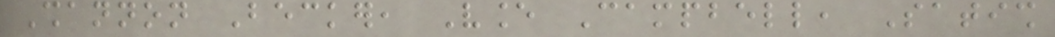Shannon Becker, Vance Campbell, Satish
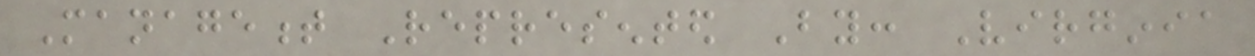Management Represented By: Virginia
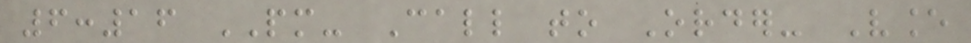6:16 PM- Call to Order- Vance
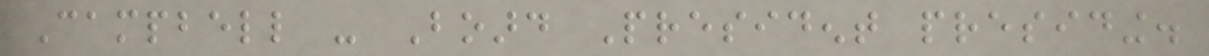Campbell - Board President presiding.
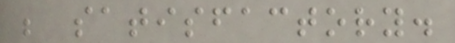be satisfactory.
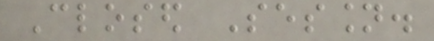Closed Session.
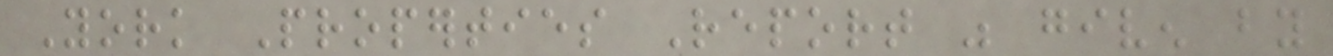York Properties Report was given by
